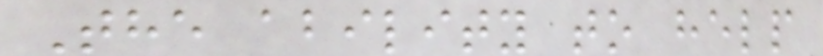The ability to help
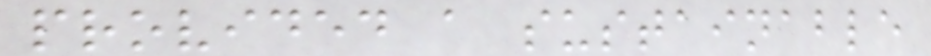provided a sustainable
